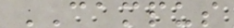CAMPUS
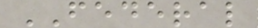FEDERAL
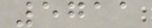5711
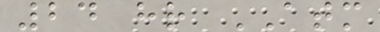24 hr ATM
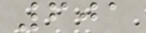601
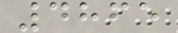4865
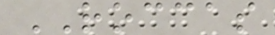ROCCAS
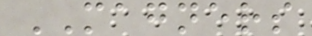MAGNERS
